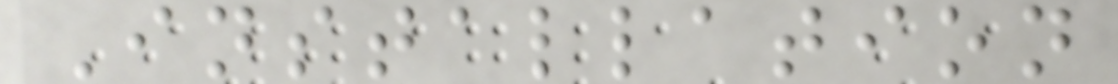Installation
